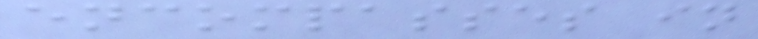encompasses in
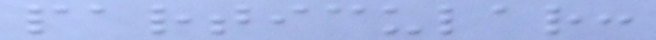particular:
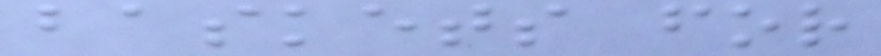baskets for
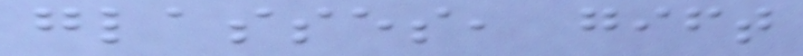glasses, gift
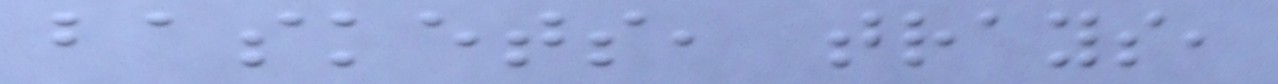baskets, trays,
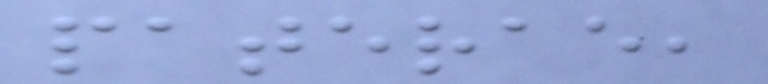paterae,
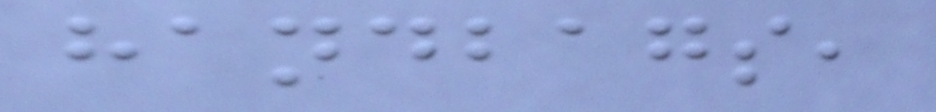handbags,
